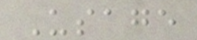Usage
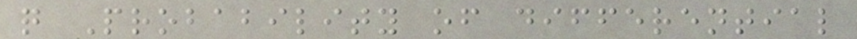q Probability of differential
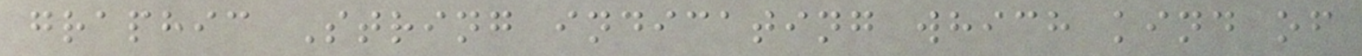graphic String indicating which kind of
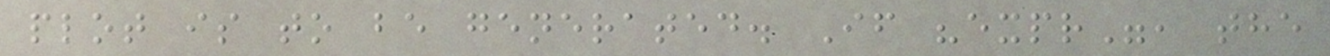plot is to be generated. If "expr", the
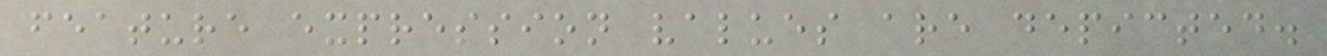feature expression values are depicted.
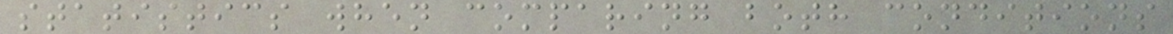statistics when comparing both conditions
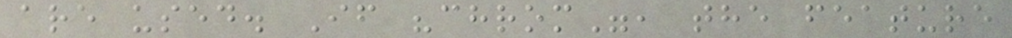are used. If "chrom", the feature
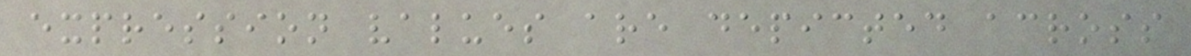expression values are depicted across
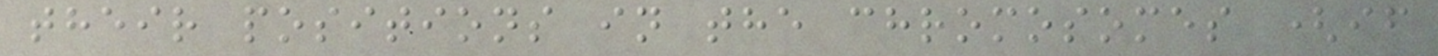their positions in the chromosomes (if
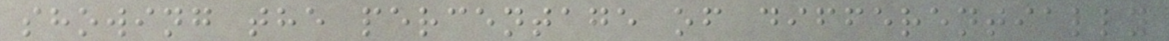showing the percentage of differentially
